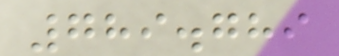789.789
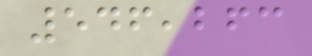546,263
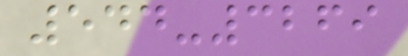544-3269
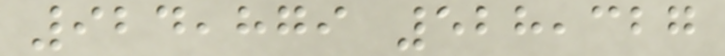924,879 528,327
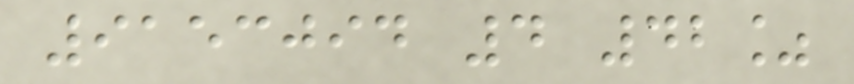9153094 4 42%
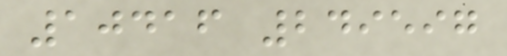10416 249597
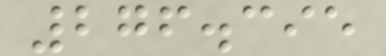276.395
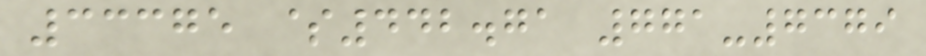33375 $442.71 771-7379
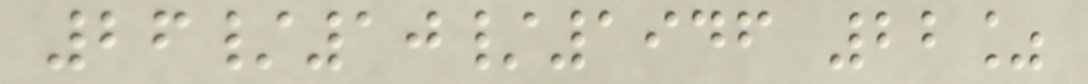26/10/1946 22%
